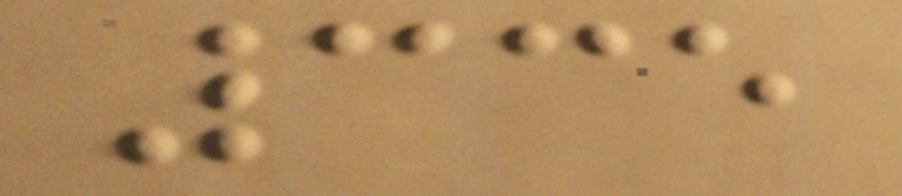335
